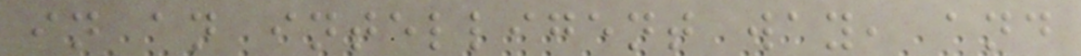in an intelligent way, and
